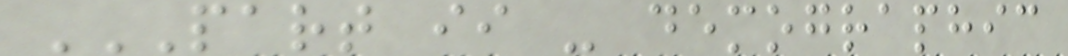PART II - DEMOGRAPHIC
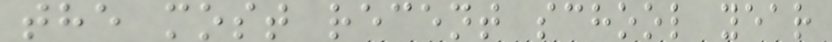the most recent school year
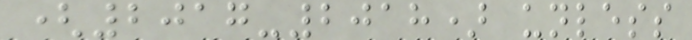(2017-2018) unless
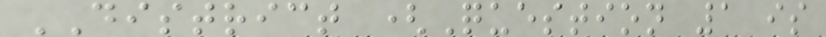DISTRICT (Question 1 is
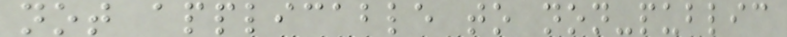not applicable to non-public
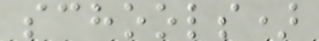schools)
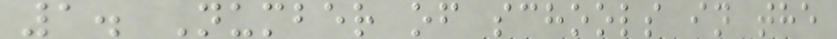1. Number of schools in the
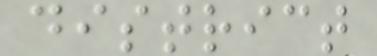district
